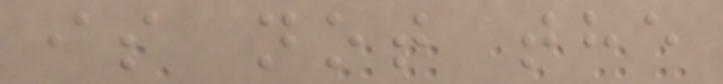is not the
